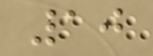10
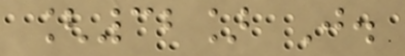[32] J.
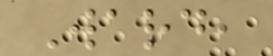Ward,
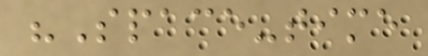"Space-time
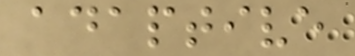adaptive
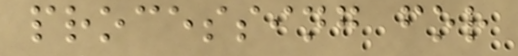processing for
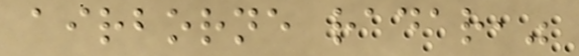airborne radar,"
